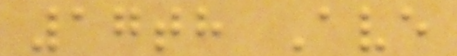17th Ave
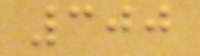300
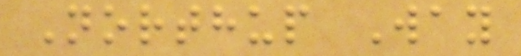Northup Way
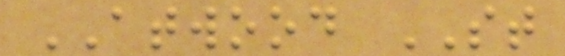ATWOOD ST
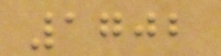1702
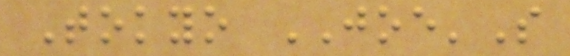Tokyo JOE'S
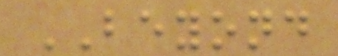BEYOND
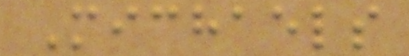Michaels
